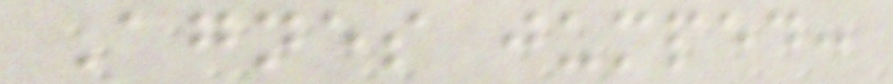Agnes jumped:
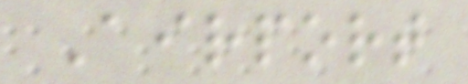Airport
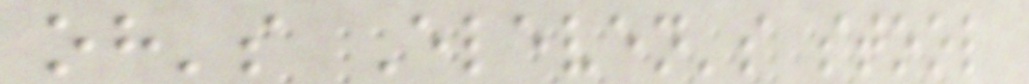oh's Eleven's stool
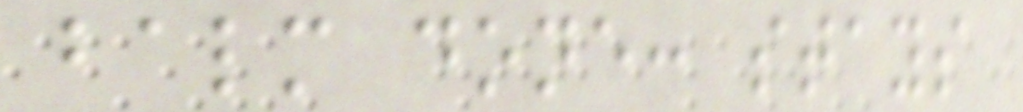balm done: stays
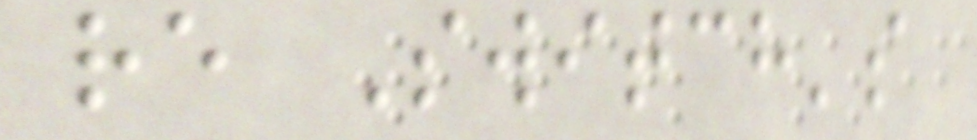re Switch's
